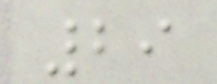29
